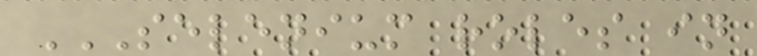SELENIUM ROLES IN
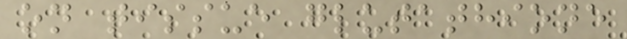on tissue glutathione
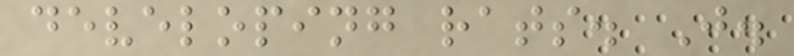developing rats. J.
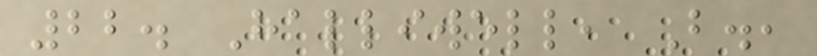22. Halliwell, B.,
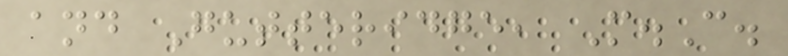and Gutteridge, M.C.
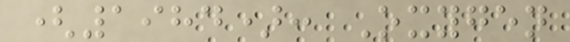(1984): Oxygen
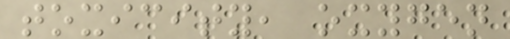toxicity, oxygen
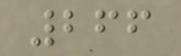266
